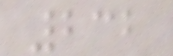232
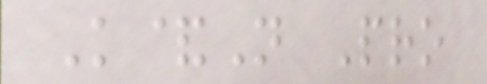K&N Pro
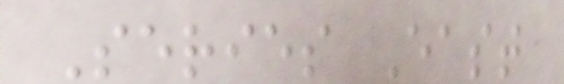Series East
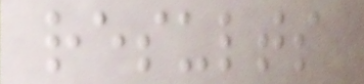results
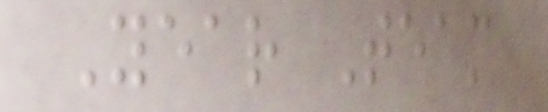Year Team
